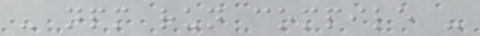- npm run compile -
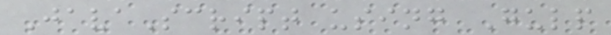JavaScript using Gulp
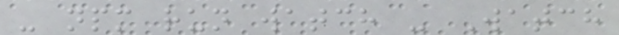- npm run watch - Watch
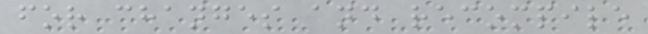for changes and recompile
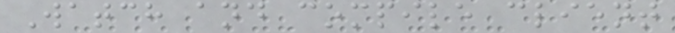Watch and compile client
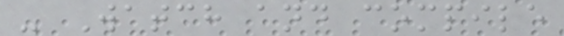- Watch and compile
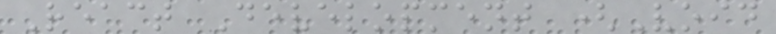React Development (Void
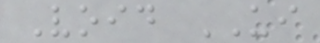Void UI
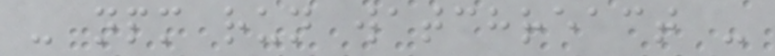- npm run watchreact -
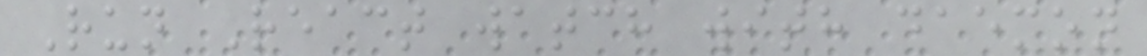Run React watch with daemon
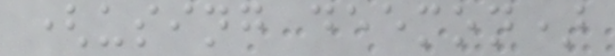(using deemon)
